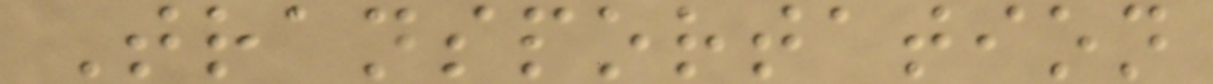Transportation
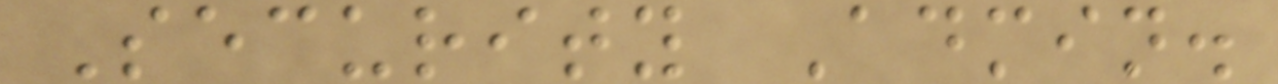Security Admin.
